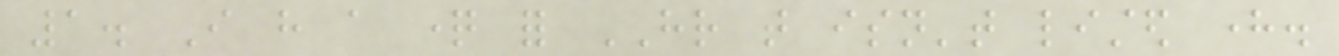1. I have a question for HR that isn't listed here.
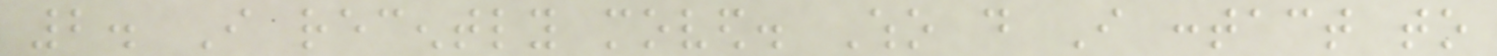2. I recently moved. Who do I contact to
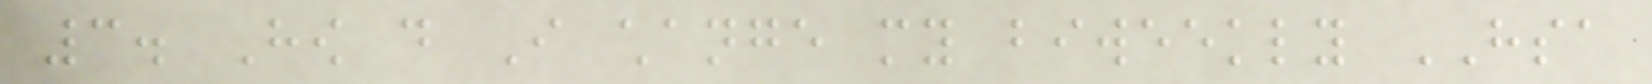3. How do I change my biweekly HSA
